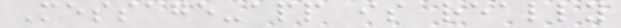Message-app is really
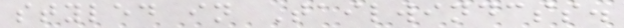styled in Tailwindcss.
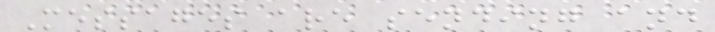Messages are sending and
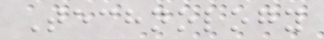Technology
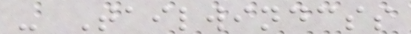- Tailwindcss
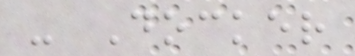- Docker
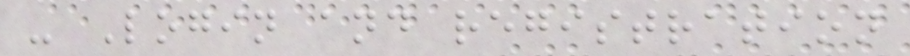- Login and registration
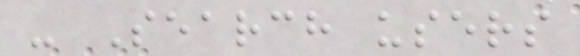- Search users
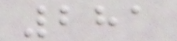281
